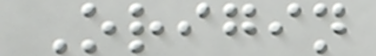Origin
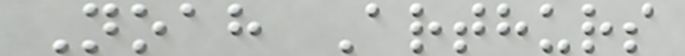Noah Arthurs
